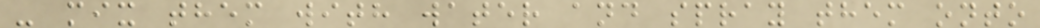- mix them with water and spray them onto
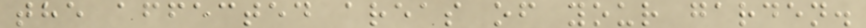the affected areas of your garden.
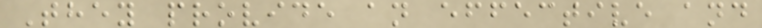They provide an effective and
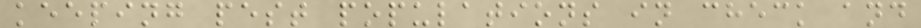keeping pest populations in check and
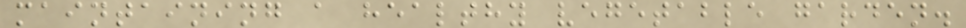maintaining a healthy vegetable garden.
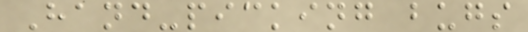Hand-picking bugs
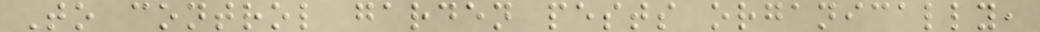To control garden pests organically,
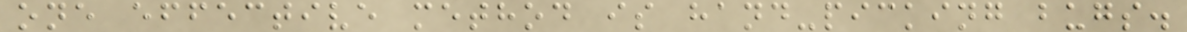one effective method is hand-picking bugs.
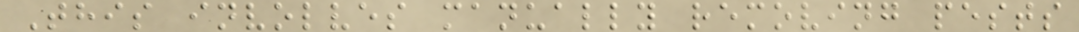This involves manually removing pests
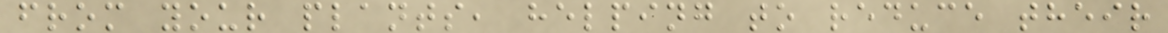from your plants, helping to reduce their
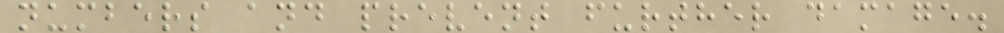numbers and prevent further damage.
